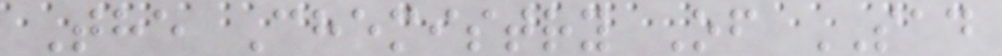The Chemistry Of SAD
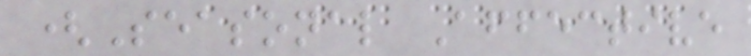(Seasonal Affective
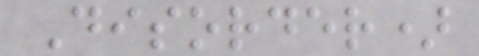Disorder)
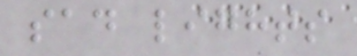sad lights
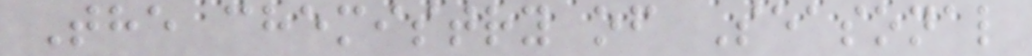The chemistry of Seasonal
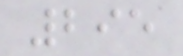295
